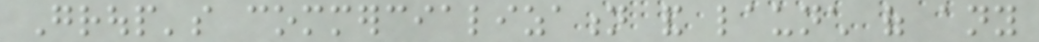Group's commercialization and launch of any
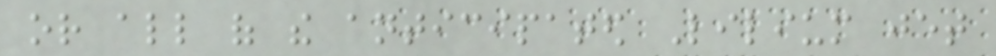or all of the anticipated Lilium jet
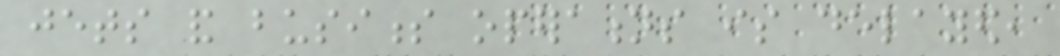jets and business operations is delayed,
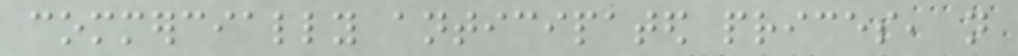commercially anticipated prices, not
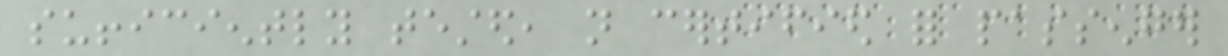sufficiently tested, not certified for passenger
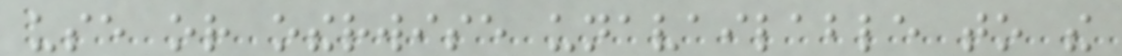use or otherwise unavailable to the
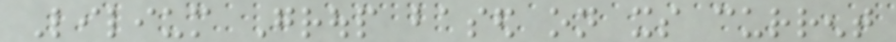Lilium Group based on its current
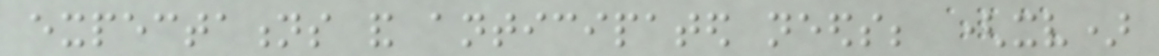expectations and anticipated needs; (xv)
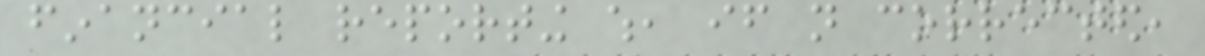financial reporting which, if not corrected,
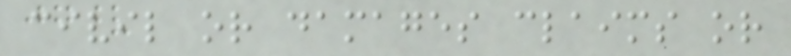civil or damages claims or
